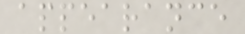appearance
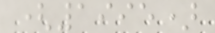(1995)
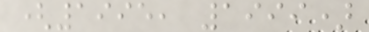(1995, 1999)
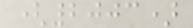(2003)
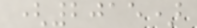(2015)
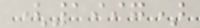(1997)
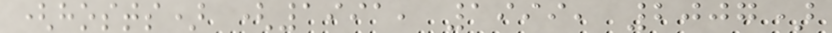(hosts) (1991, 1999, 2007)
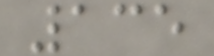135
